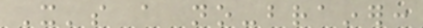It's a no-brainer:
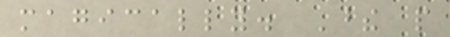magically. These people
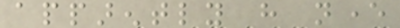apparently have never
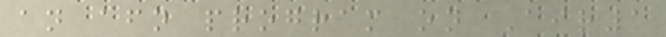an afternoon program on Air1
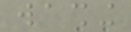washing
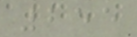255
